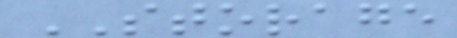STORAGE
